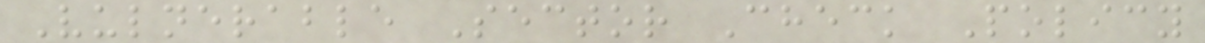Vulnerable Sector Check Policy
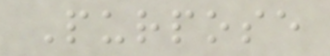Purpose
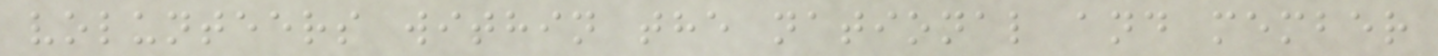volunteers within the national and member
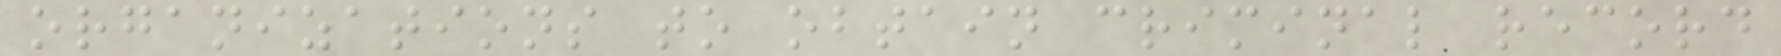organizations to obtain criminal record
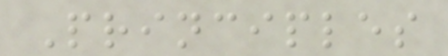Principles
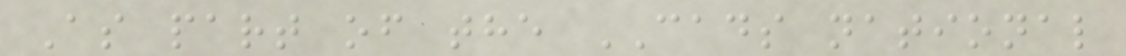As part of the CADS national
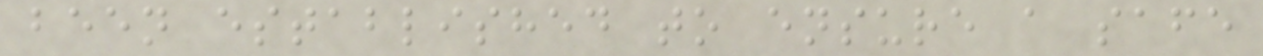been established to ensure a safe
